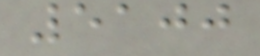5100
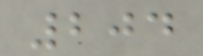204
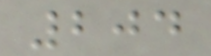204
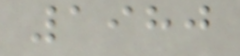1980
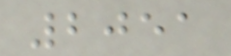2051
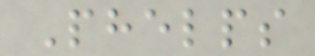Phelps
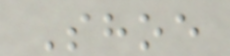Shoe
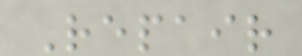Repair
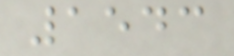1543
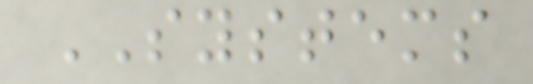SYSTEMS
